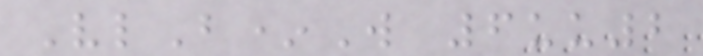VlB*W 6uu2
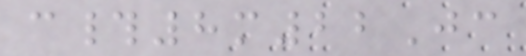c#8m22Jc
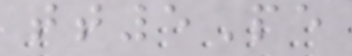tt5Pe
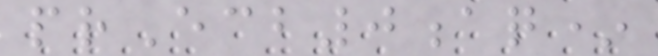prEcb0aq*
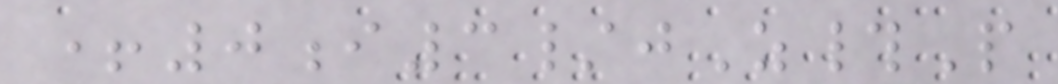+0i3/jZ#P
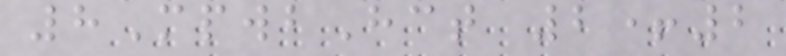8MpwbHct 2+2
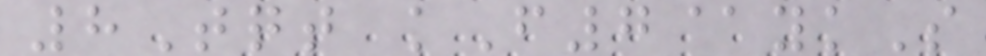8Tqt kF7@ykS
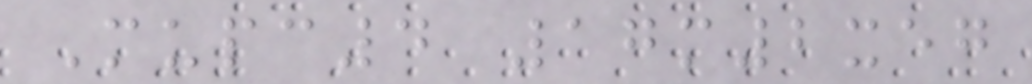Mupc4 17m2xeg
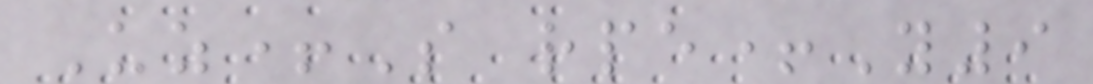Uz+S rpe+Y9
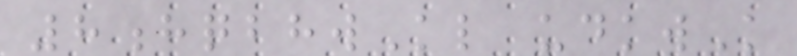8hqbhwKl udkwK
